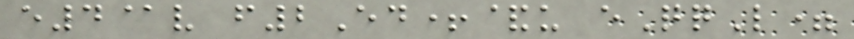e4@v f2Ed+&u eQqL=
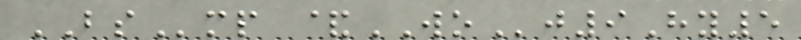BSmp &WOj9Hy5
